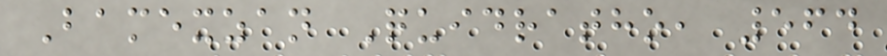Bamexzan Quidratho, 564
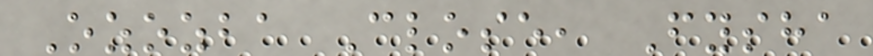Ozozba Close, Fysha
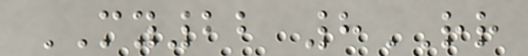MY22 8RR
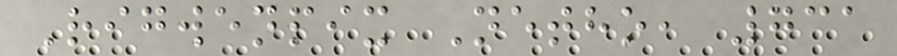Rigwenpix Netho, 731
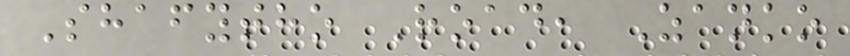Shafytho Road, Zanko
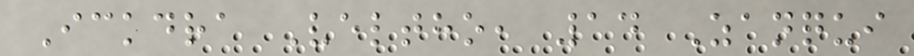Ickdra Veltho, 14 Zanqui
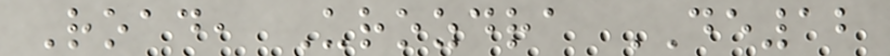Road, Urozdra DE12
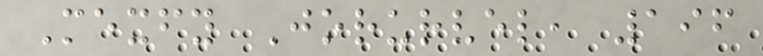Mexfy Jorurvel, 196
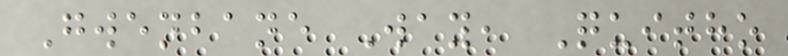Gwenbane Way, Quitho
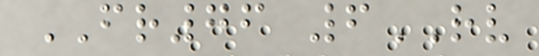FR76 6RV
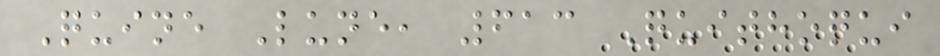Quine Lune, 613 Quithoqui
